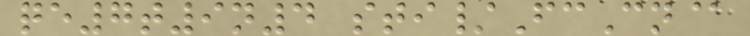qe7t9n4 sti/FcCn@
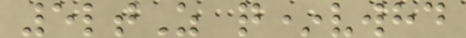5ltZ q*vwhd
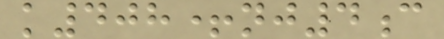k408+nj4c
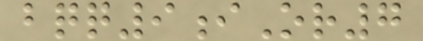bqq9iOr7
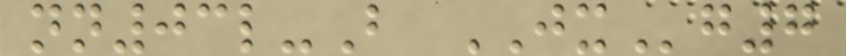nn03l-B JXg7
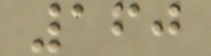160
